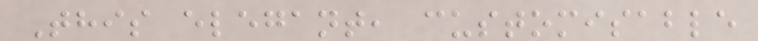This elegant, customisable
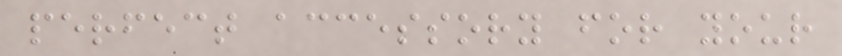perfect accessory for your
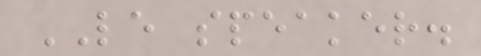LE speaker.
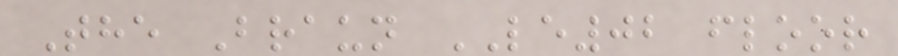The Braun LE02 floor
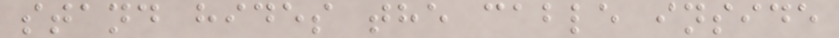stand hides the cable inside
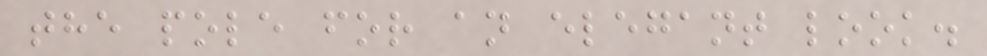the pole for an elegant look.
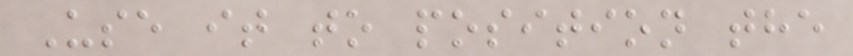Use it to position the
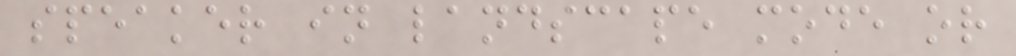speaker in landscape mode or
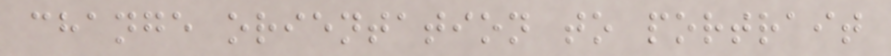change orientation to portrait
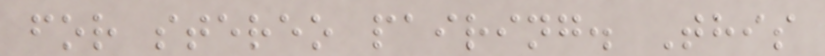for stereo pairing. This
